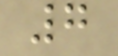7
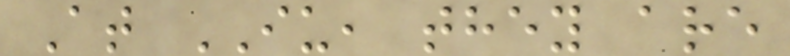At IU, they are
